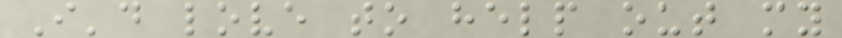I'd love to help out my
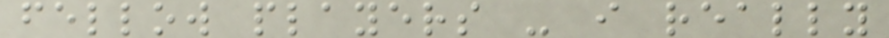fellow players - i really
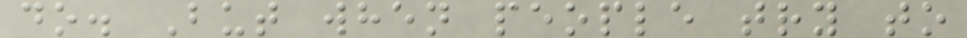do. But when people try to
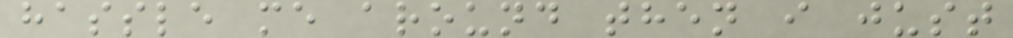hassle me around then i just
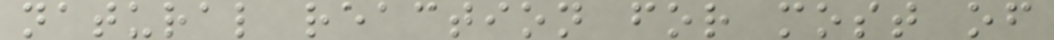natural reaction for most of
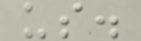us.
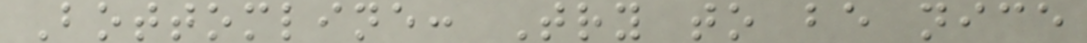Bottomline: Try to be nice
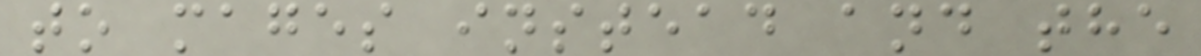to mages instead and the
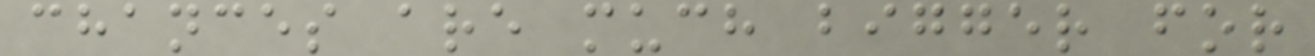chances are much bigger for
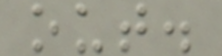out.
